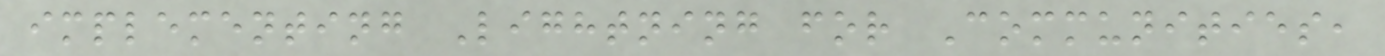implementing Lightning for Communities,
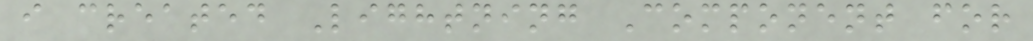i created Lightning Component for
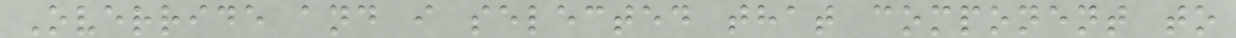Override and i selected that component to
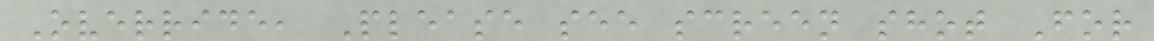Override, Please see screen shot For
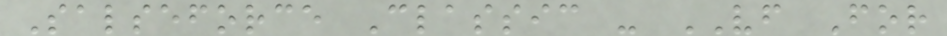Salseforce Classic - VF For
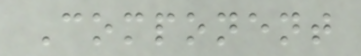Component
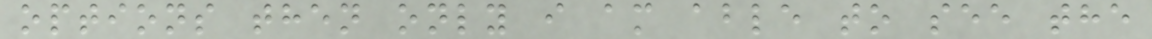options then only i am able to see the
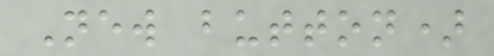New button)
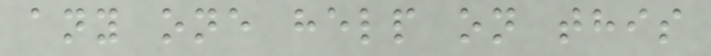any one help on this
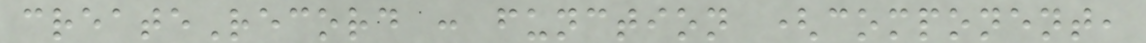createRecord : function (component,
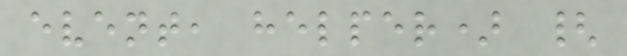event, helper) {
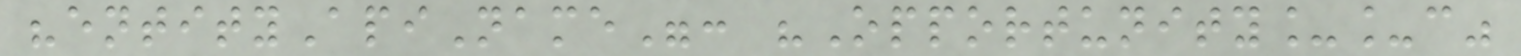"entityApiName": "Opportunity__c"
